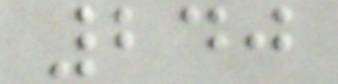240
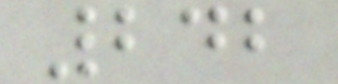242
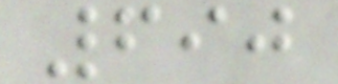690
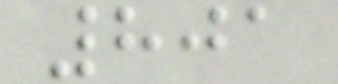801
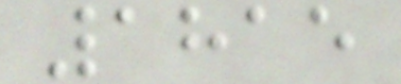1815
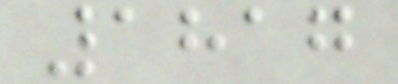1817
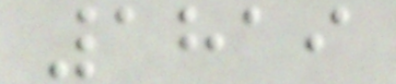1819
